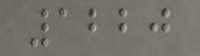1220
